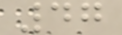47
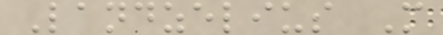Landzelius M
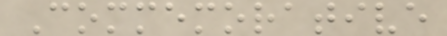Commemorative
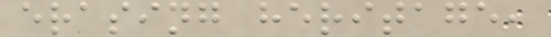erasing heritage,
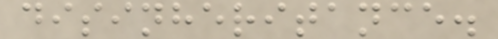disinheritance.
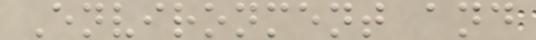Environment and
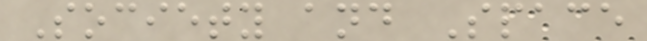Society and Space
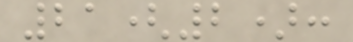21(2):
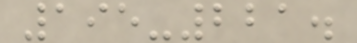195-221.
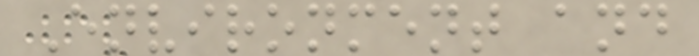Environment and
